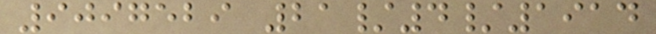9097529 21/4/1914
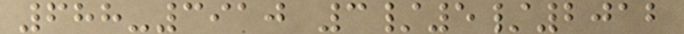688-3910 3/5/2012
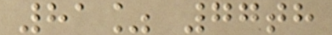81% 77th
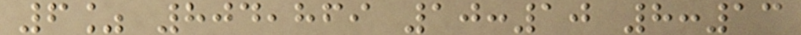6% 804,869 10:10 8:13
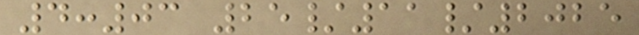4:03 25/11/2025
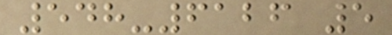548-6126 5
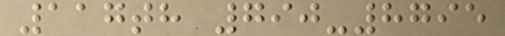117th 790-8795
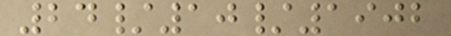24/10/1902
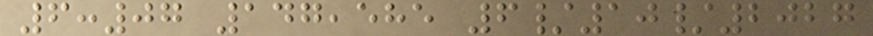6:07 147,585 6/10/2027
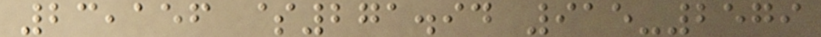23,156 $271.94 915-2579
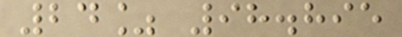24% 98.895
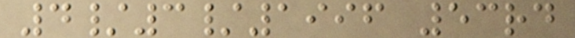4/3/1996 53rd
